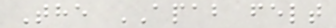The APAB felt
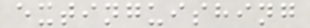extinguishing
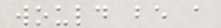would be a
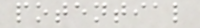potential
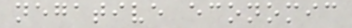negative economic
